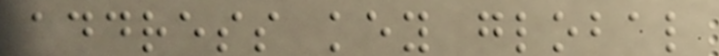address key global
